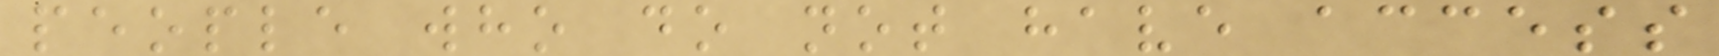people who do not have access
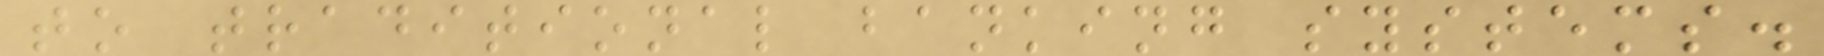to traditional banking systems.
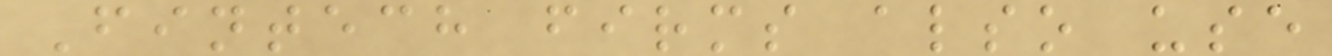Fintech firms also use
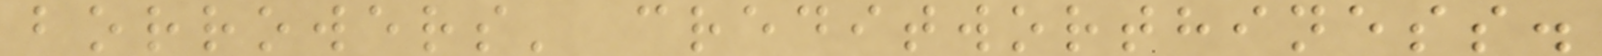borrowers' creditworthiness.
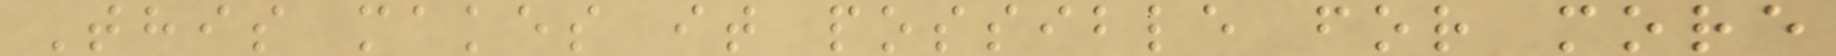This makes it possible for more
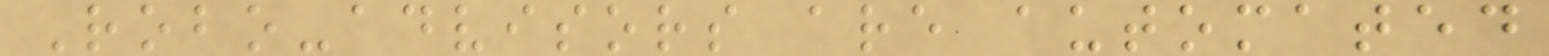Robo-advisors are automated
